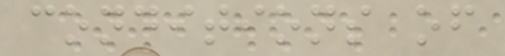conditions of
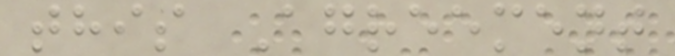this Agreement
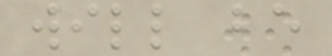will be
